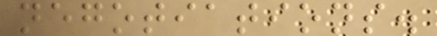negotiations.
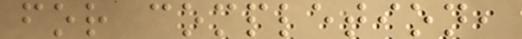for completion,
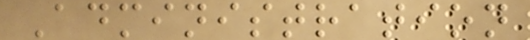Administration
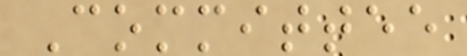Committee
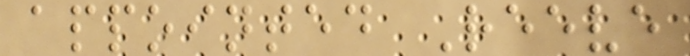appointed Reeve
